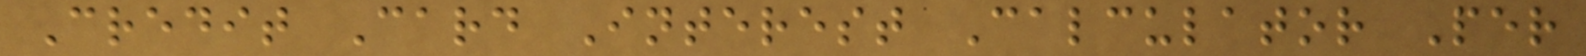Credit Card Interest Calculator Per
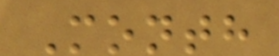Month
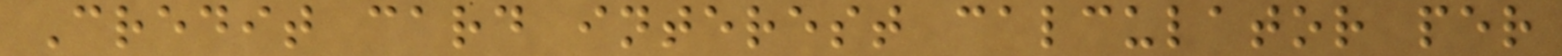Credit card interest calculator per
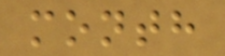month
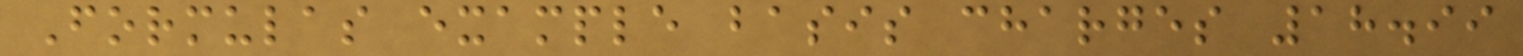Formulas example basis charges 18.99
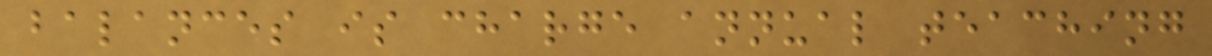balances is charge annual teaching
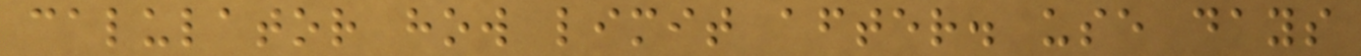calulator how limit after. use days
